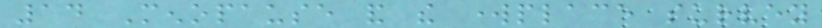14 Menopause and the workplace survey
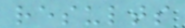results
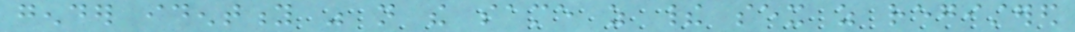gender identity was not the same as their sex as registered
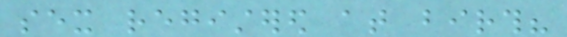sex registered at birth?
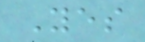Yes
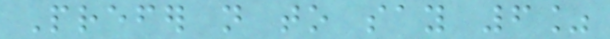Prefer not to say 6%
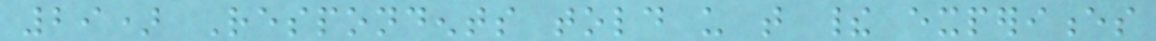29) Respondents told us that their experiences
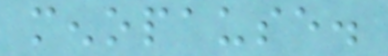menopause.
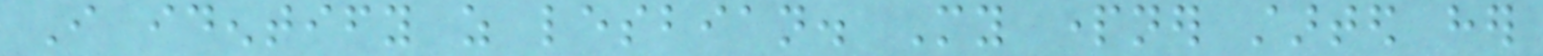I identify as lesbian. My partner started her
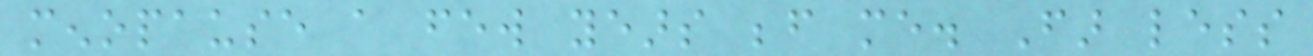menopause a few years before me. Far less
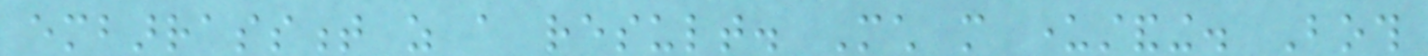embarrassment as a result. Much more understanding. Both
